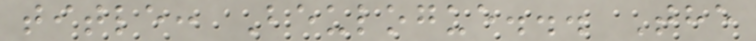title: Beulogue... The
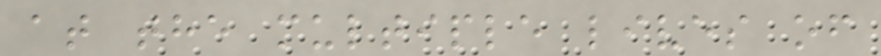at the multiple lives of
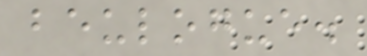beulogue.
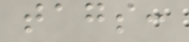tags:
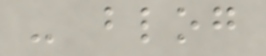- blog
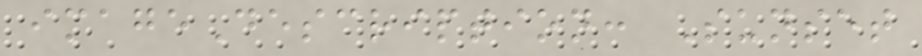imageDescription: Sunset
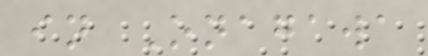in Onagawa
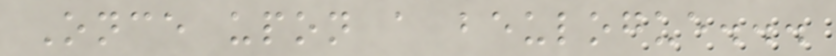Once upon a beulogue...
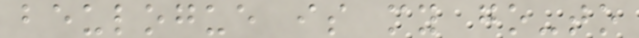beulogue is my go-to
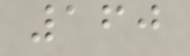160
